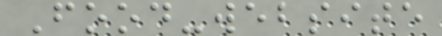Food-website
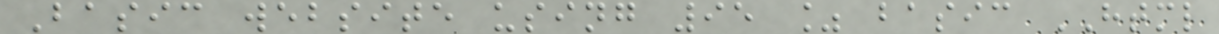Basic website using 95 % basic HTML
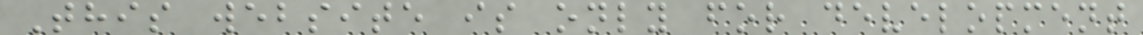This website is only for development
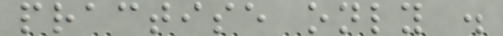practise only .
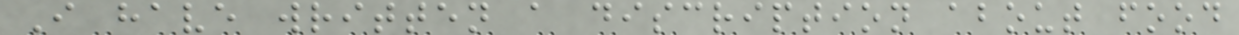I have written a discription about food
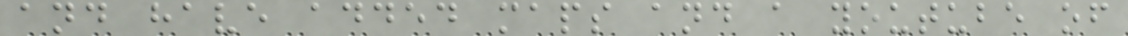and have added maps and a youtube of
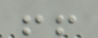!!
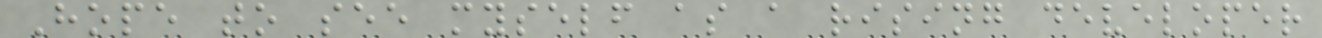Hope to see myself as a rising developer
